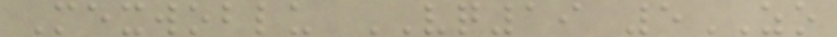Mexwoblu VQ19 5ZO
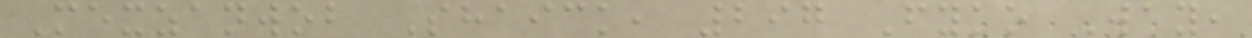Mexzanwob Shaick, 297 Fyko Way,
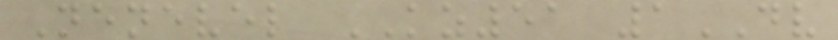Nenevel KZ51 1DV
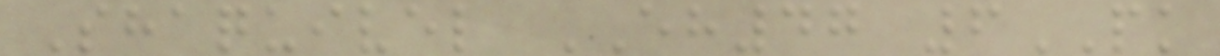Shaquivel EH47 6PK
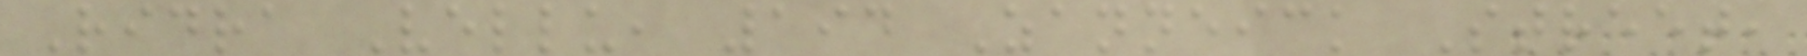Ridra Vellu, 194 Zanneick Street,
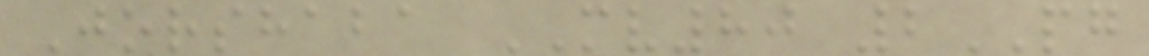Jorshaba MV80 2PG
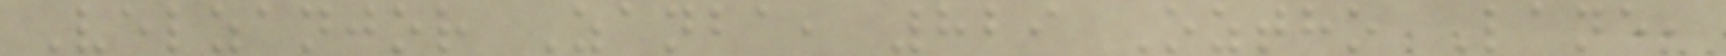Velzanjor Zanba, 829 Oztho Lane,
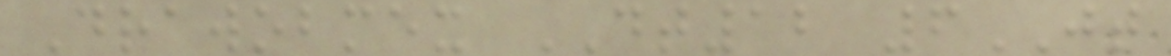Drawobmex DT12 6JT
